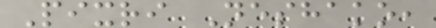Pixri Neshako,
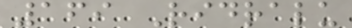169 Ridralu
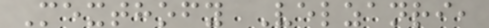Mexthofy Velzanri,
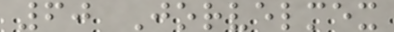60 Jorvelmex
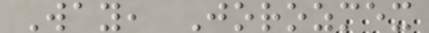Way, Jorozmex
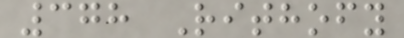378 Rithofy
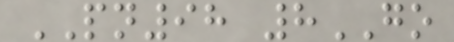PN98 8GO
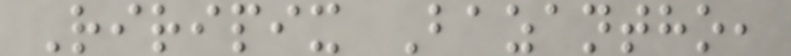Riripix Bazantho,
